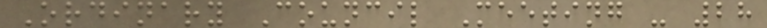Ordinary Council Meeting - 28
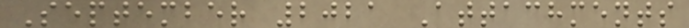September 2021 Attachments
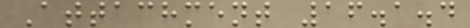Attachment 16.1.4
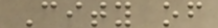City of
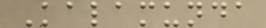Kalamunda
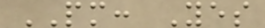PM: Yes
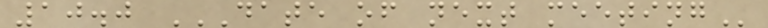10.0 DATE OF NEXT MEETING
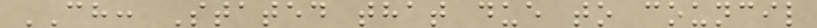CH: Stated that due to council
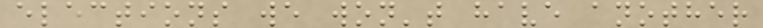elections we won't have another
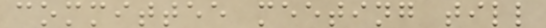committee meeting till
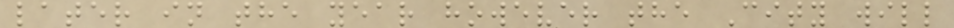later in the year however the City will
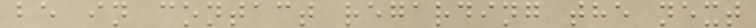be in contact regarding the next
